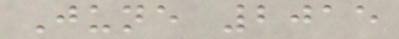June 2015
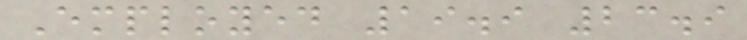Employed 19.9 23.9
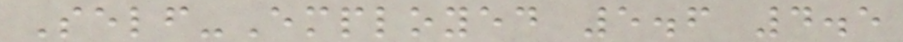Self-Employed 5.6 4.5
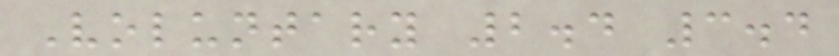Voluntary 2.4 3.4
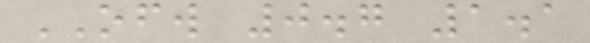OFW 0.7 1.1
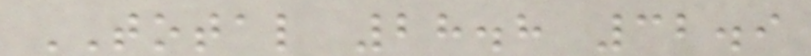TOTAL 28.8 32.9
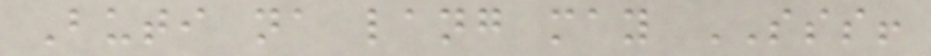Buti na lang may SSS!
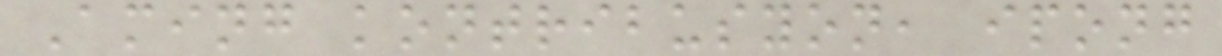Aming kontribusyon, ipong
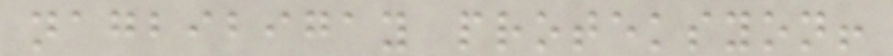nagbibigay proteksyon!
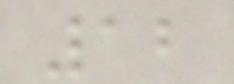12
